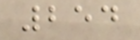254
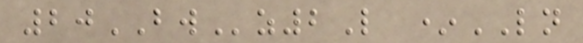20BWz2L *LN
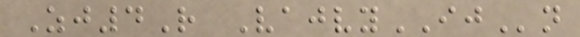Zj4R VajvyIJn
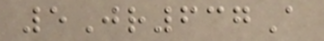5Jr637A
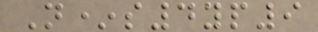N*s4yp9
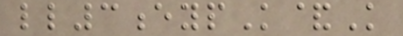ll3eypK&K
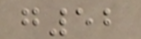g52
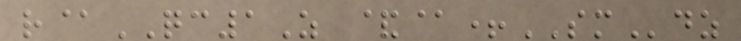r@QC1Z &@+SMdz
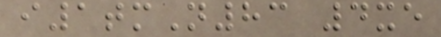i1tmN83 4xe
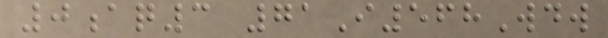0aq3 71I568Wdw
